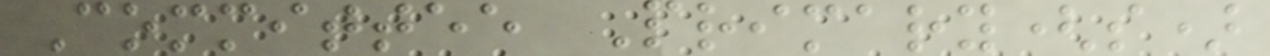Committee Primary(s)
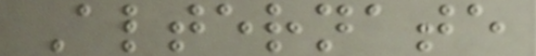Alternate
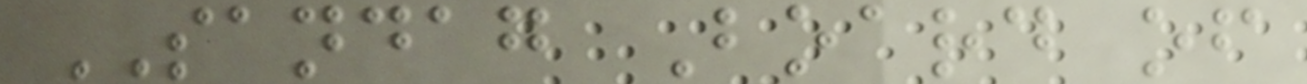SANDAG Board of
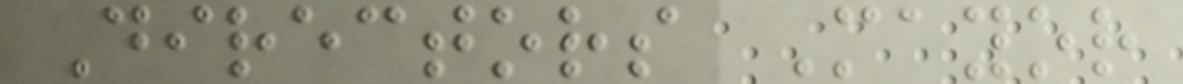Directors Mayor
